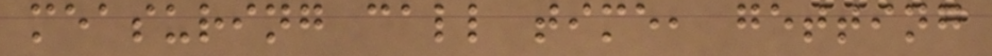measuring call time, getting
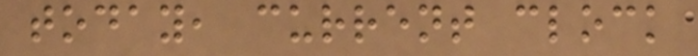today, current clock
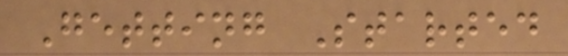Getting Started
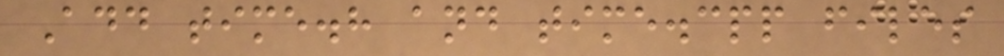Add time.h and time.cpp files
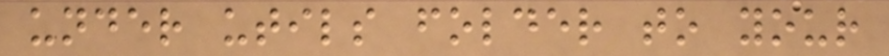under utils folder to your
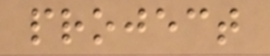project
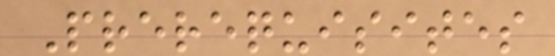Prerequisites
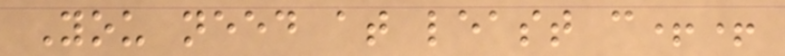You need at least c++
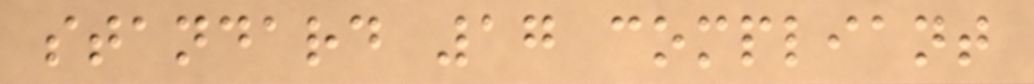standard 17 compliant
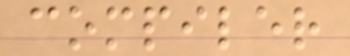compiler
